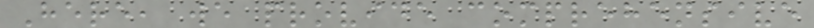Here, we provide comprehensive
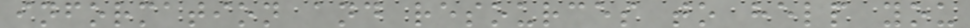information and resources to help you
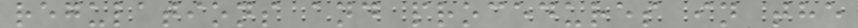regulations and procedures in the
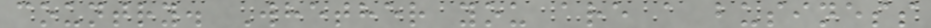country. Whether you are a business
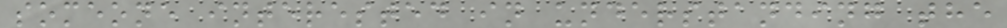someone interested in understanding the
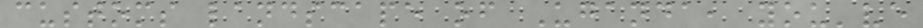customs landscape of Uganda, you've
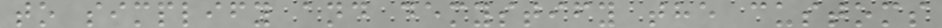to simplify and demystify the customs
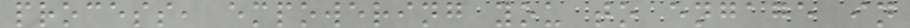process, empowering you to engage in
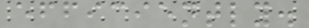efficiently.
